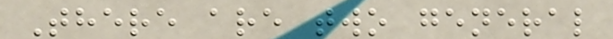There are two general
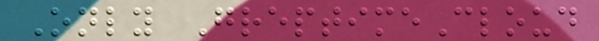Only GreptimeCloud
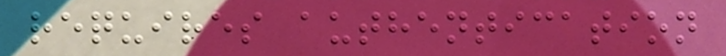requires authentication
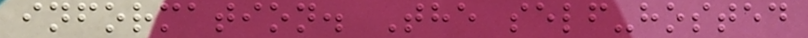information. The self-hosted
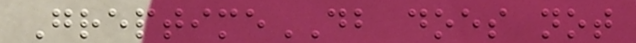GreptimeDB does not
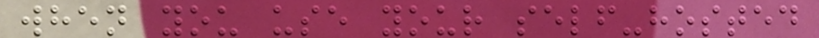when you use your self-hosted
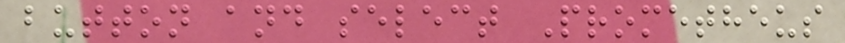button and select Prometheus
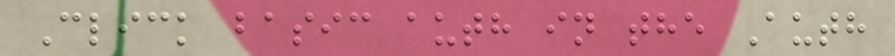Click basic auth in the Auth
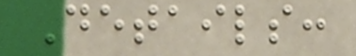Details:
